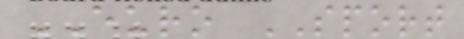EURO SPORT
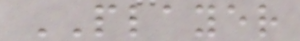PLAYER
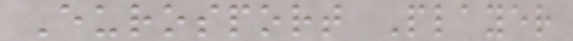Eurosport Player
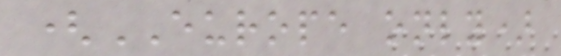(EUROPE only)
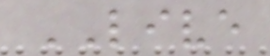LIVE
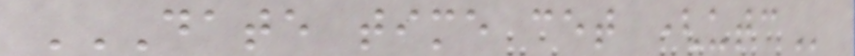DATE TIME CET (UTC
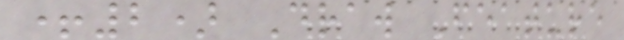+2) Draw Feature
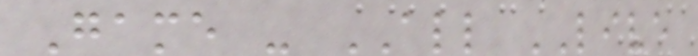Game - ALL LIVE
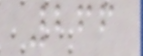266
